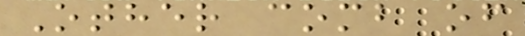Other comb of
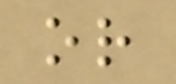or
